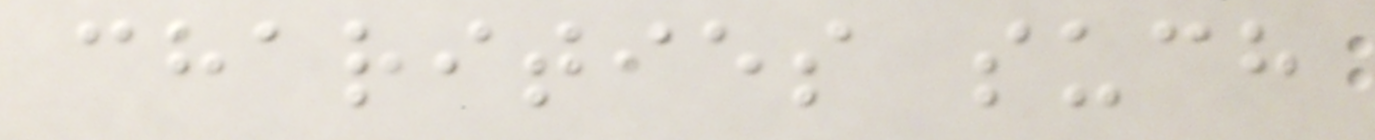charities such
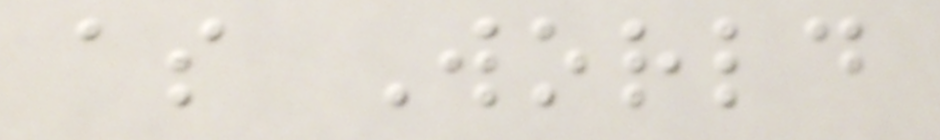as World
